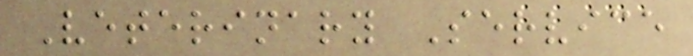Veterinary Service
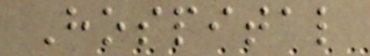Hospital
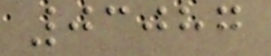03087
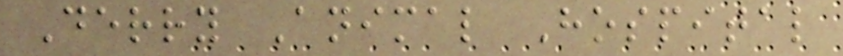Derry Animal Hospital
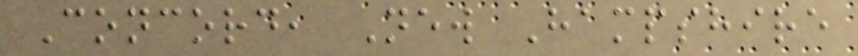Concord, New Hampshire
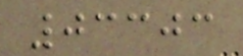03303
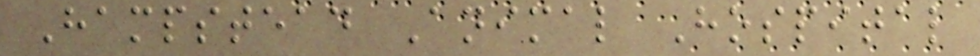Hampstead Animal Hospital
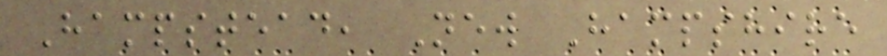Hampstead, New Hampshire
